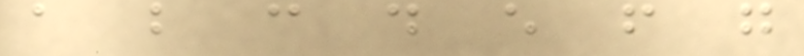a b c d e f g
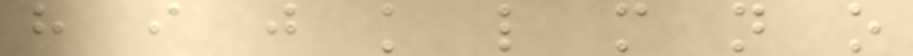h i j k l m n o
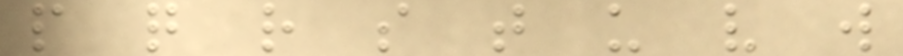p q r s t u v w
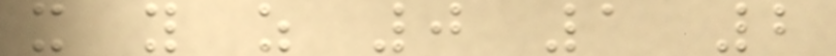x y z 0 1 2
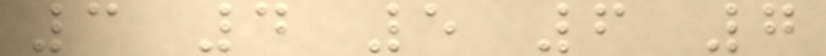3 4 5 6 7
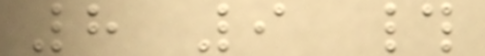8 9 #
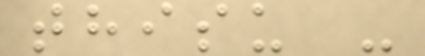thisu -
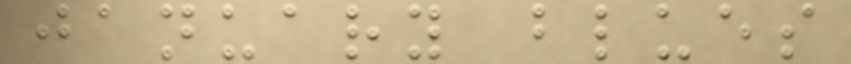january blues
